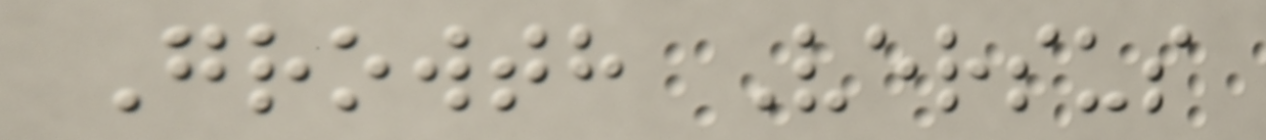Growth Versus
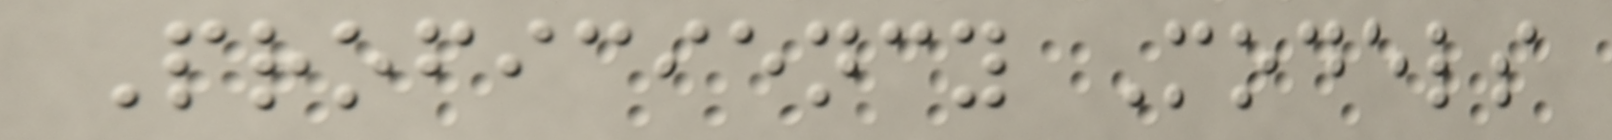Proficiency Models
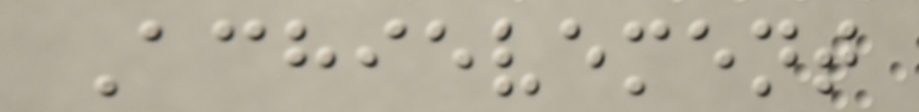Achievement
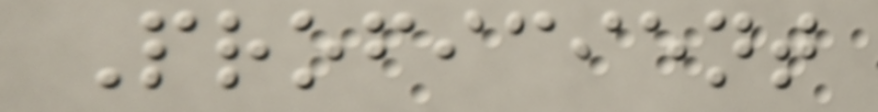Proficient
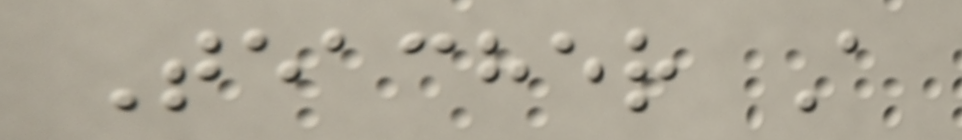Teacher A
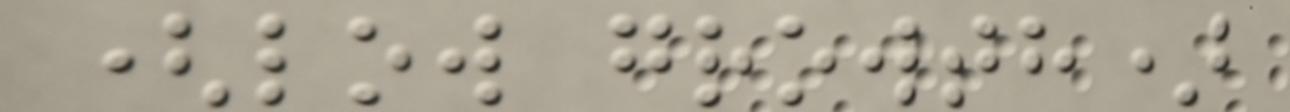(low growth)
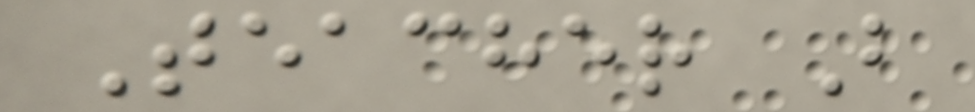Teacher B
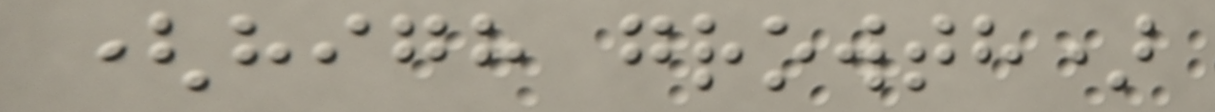(high growth)
